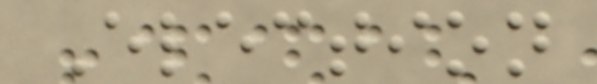Election
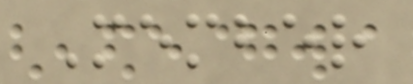Member
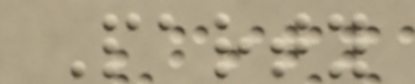Party
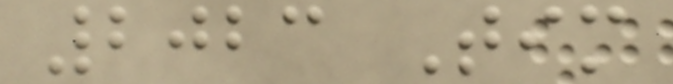2023 Tim
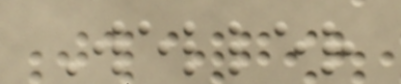Weller
